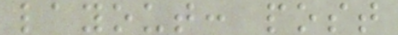layout: post
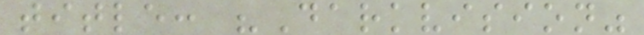title: "Darkvision"
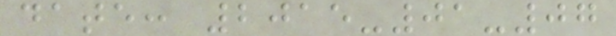date: 2015-01-07
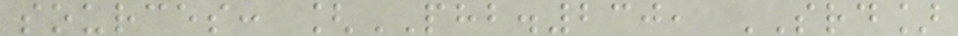sources: [PHB.230, SRD]
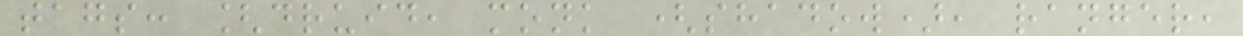tags: [druid, monk (shadow), ranger,
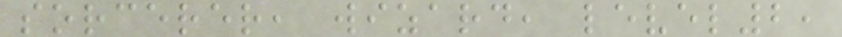sorcerer, wizard, level2,
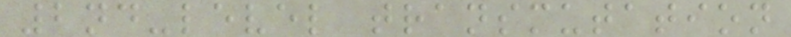2nd-level transmutation
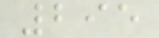295
